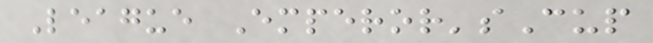League Emperor'sCup
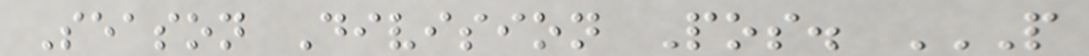Season Division Pos. P
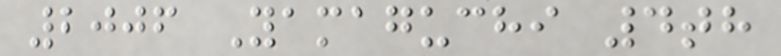2006 Yamaguchi 4th
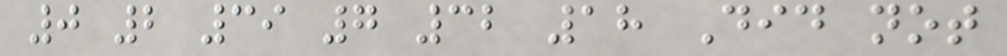0 2 39 7 32 18 Did not
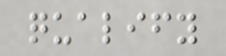qualify
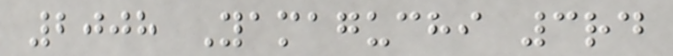2008 Yamaguchi 3rd
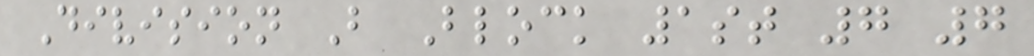Division B Block 1st 7 7
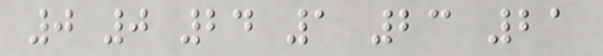0 0 24 1 23 21
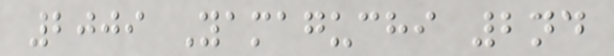2009 Yamaguchi 2nd
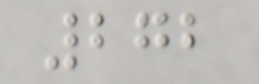272
